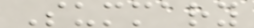Summary
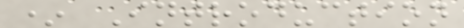* Introduction
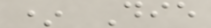* Die
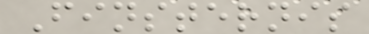Finsternis
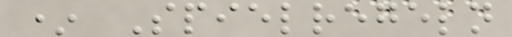* Spielregeln
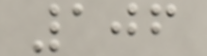106
